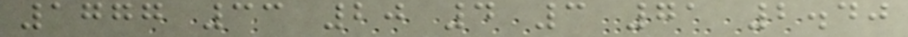1777 33 20 4 3 71 2.40
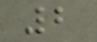2
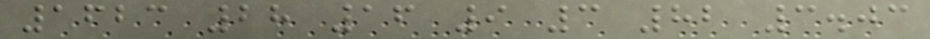1623 28 16 9 3 82 3.03
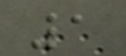1
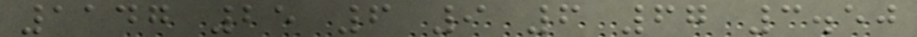1147 25 6 9 6 67 3.50
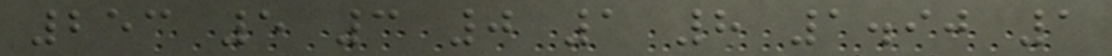253 5 3 0 1 8 1.90 1
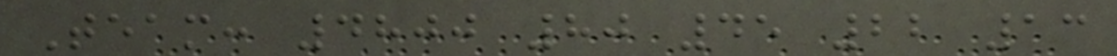Team: 4800 80 45 22 13
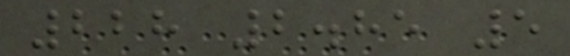228 2.85 5
